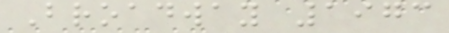Broadway 1973
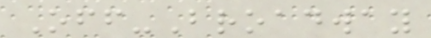Off-Broadway
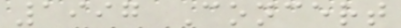1997 Concert
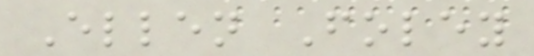Ellen Foley
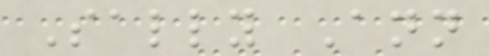Sally Ann
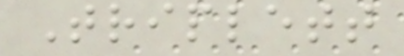Triplett
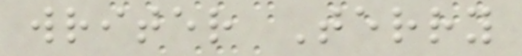writer Terry
